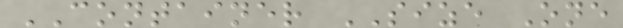CONTAINER SIZE One
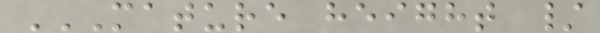MATURE HEIGHT /
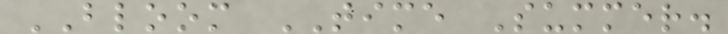BLOOM TIME Summer.
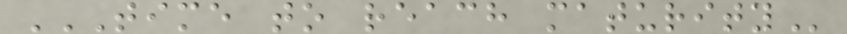TIME TO REACH MATURITY
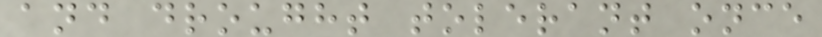and drought tolerant once
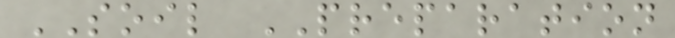SOIL PREPARATION
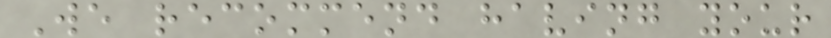We recommend having your
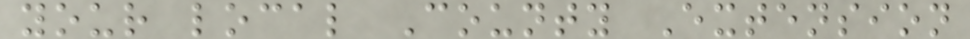your local County Extension
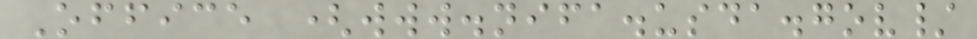Office (www.nifa.usda.gov/
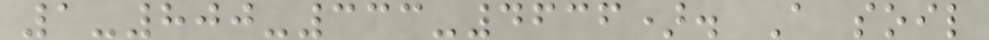1-800-333-4636). A soil
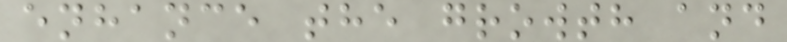enhance the growth and
